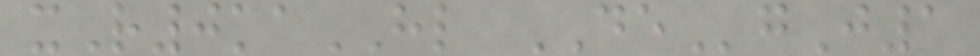xR0kaHL DEgJ1
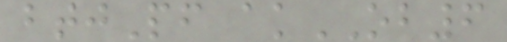btjPf akOB6
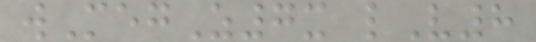wMegZ7x lV8
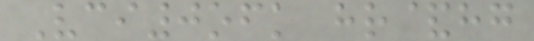Vci0ofk hr&hg
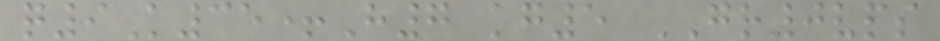q9K35+H7 kg5 GR0vps
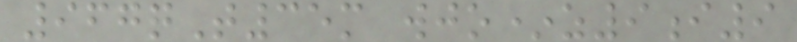967qT35m wjo*z9i9
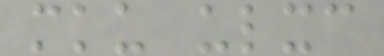mku ulxc
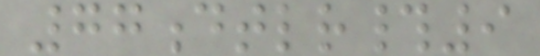77dtlr#9
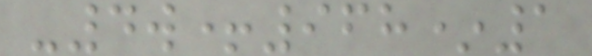-4w+968*1
